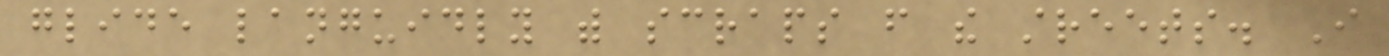glide languidly with scraps from the streets. I
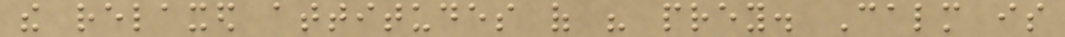the relaxed attitudes of his prey. Calm is
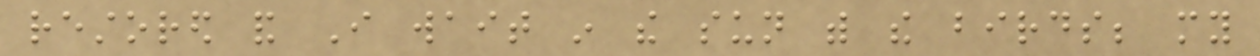restored and I wait in the sun with the birds; my
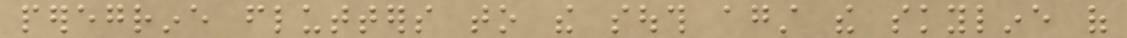peregrine flutters to the south against the skyline of
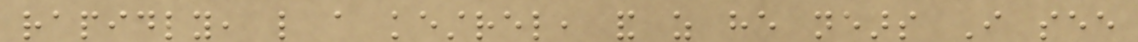rapidly, like a kestrel, and as he nears I see
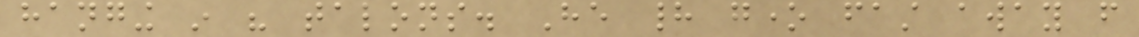hanging in his talons. He had gone fast away from
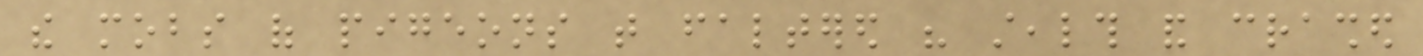the mobs of pigeons that faltered his stealth and crashed
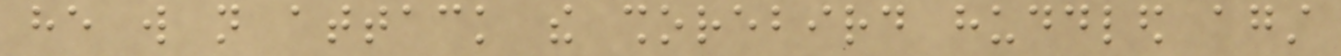he will not attack the shorebird huddled against
